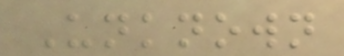Unknown
